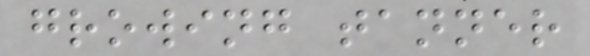growing tanner
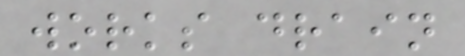works drain
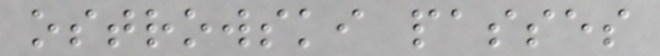ostrowski passes
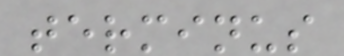terminus
